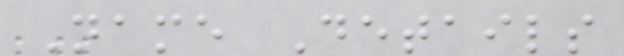Name Details
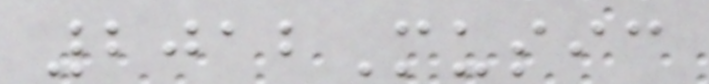2012Music
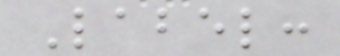Label:
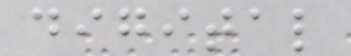digital
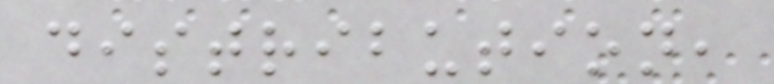distribution,
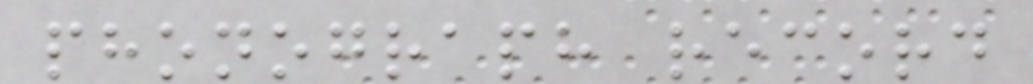phonograph record
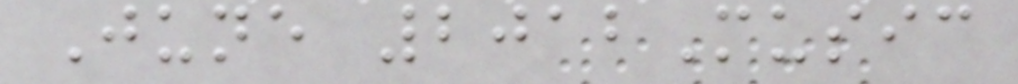June 2012Music
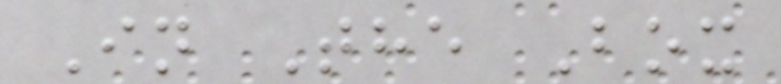In The Box
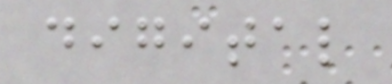digital
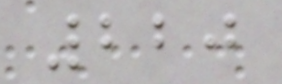220
